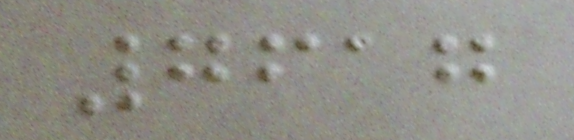7617
